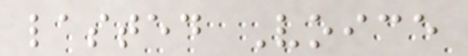lasted Voice
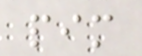pim
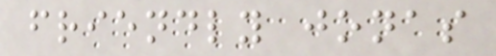friendly jonas
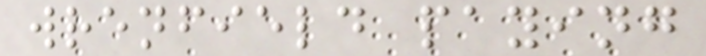wrenfield paying
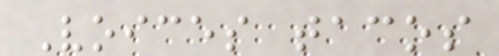Voices tacos
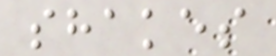shakes
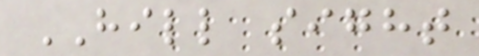HILL sight
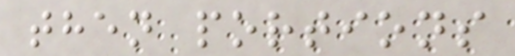then portions
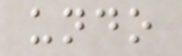undo
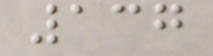137
